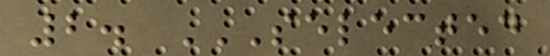2. SELECTED
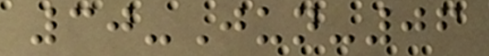30-Jun-06
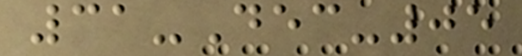31-Dec-05
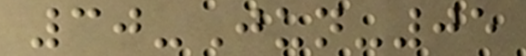30-Jun-05
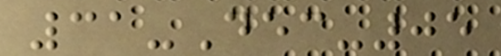31-Dec-05
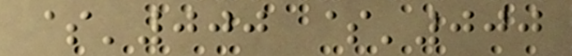$'000 $'000
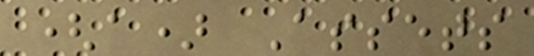(a) Assets
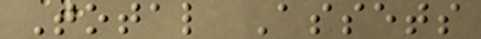Total Assets
